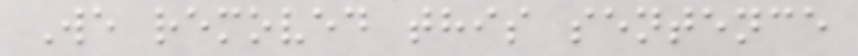We removed this sentence
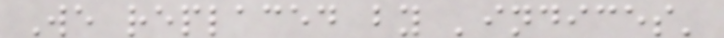We replaced by 'indices'
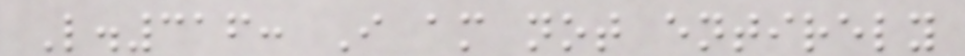L.316: I am not entirely
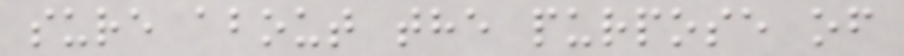sure about the purpose of
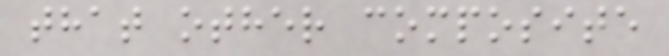that other composite
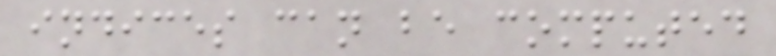indices can be computed
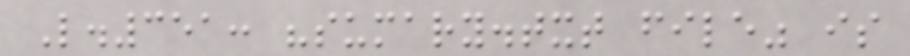L.351: "sumary.txt file" is
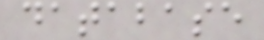database
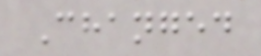Changed
